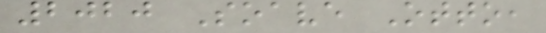2020 Soave Otto,
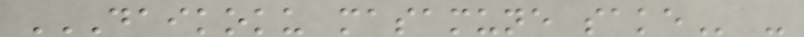DAIKOKU MASAMUNE SAKE -
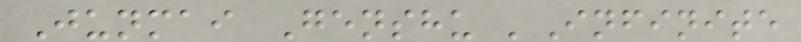Junmai Genshu 'Infinite
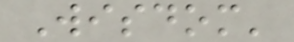Wisdom'
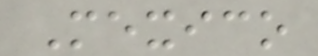Mexico
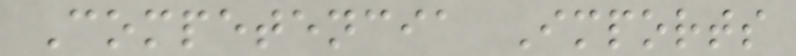Competencia Imports
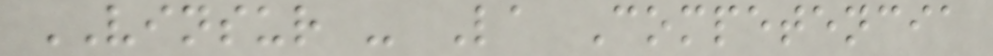VINSUR - La Competencia
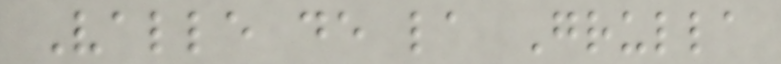Valle de la Grulla
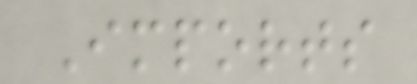Imports
